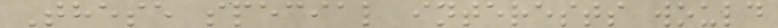These special interests would
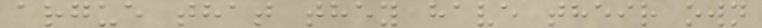argue that they have their own
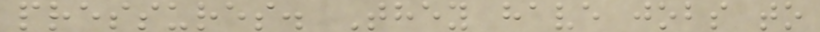pressures. They have jobs to
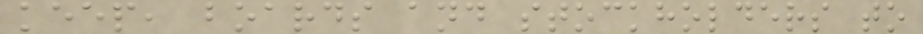keep, boards and stockholders to
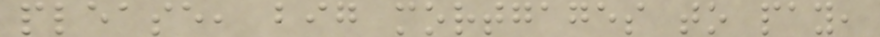please, big mortgages to pay,
